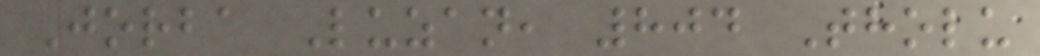Jorba Luzan, 804 Tholu
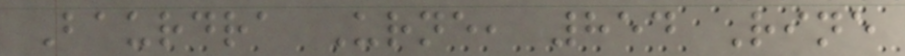Baurdra Urne, 854 Rine
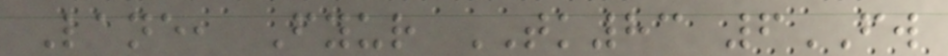Lane, Fyur TK83 6FW
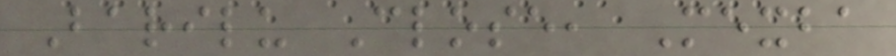Barilu Close, Mexba
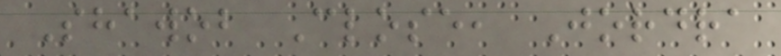Shawob Close, Jordra
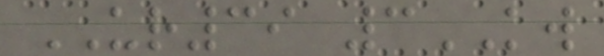UR39 3KW
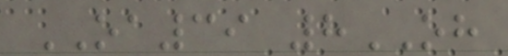OA39 8OH
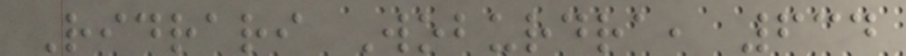Ridrari Woburdra, 634
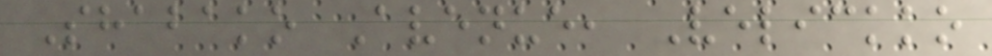Shabako Avenue, Velickko
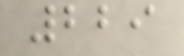229
